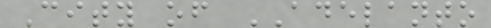City of ADELANTO
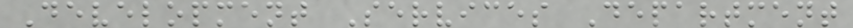Development Services Department
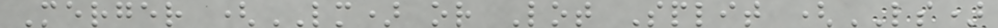Merger (LM) or Lot Split (LS)
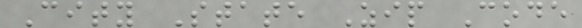City State Zip Code
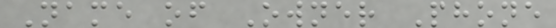Name of Owner Phone
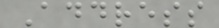Address
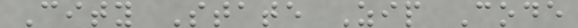City State Zip Code
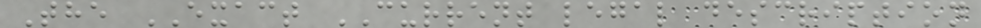The EXACT CURRENT legal description
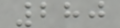280
